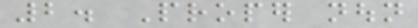2. Proper noun
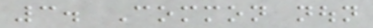3. Common noun
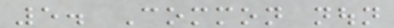5. Common noun
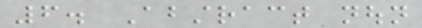6. Abstract noun
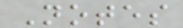Notes
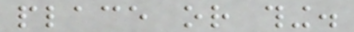place or thing.
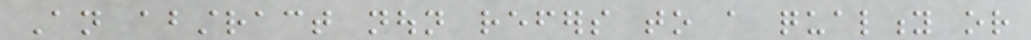An abstract noun refers to a quality or
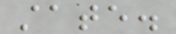state.
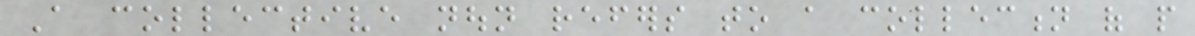A collective noun refers to a collection of people
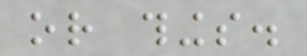or things.
